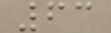63
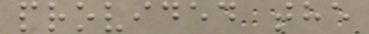provided the
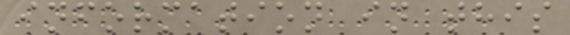information in this
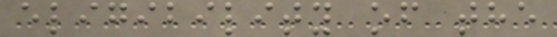eligibility of the
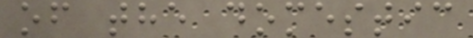of the domestic
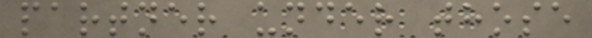partner under those
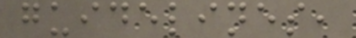guidelines,
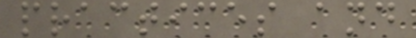practices and
